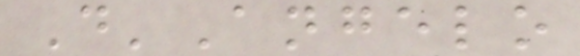D'Angelo
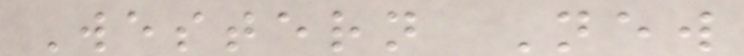Western New
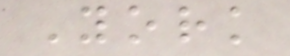York
